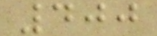400
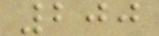200
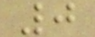0
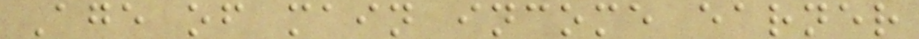Age of main income earner
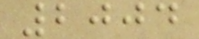2004
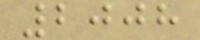2008
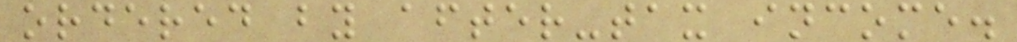ordered by after-tax income.
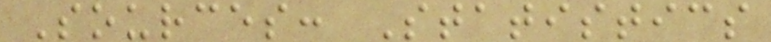Sources: Statistics
